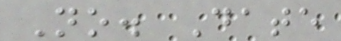No. Date
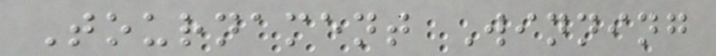Tournament Winning
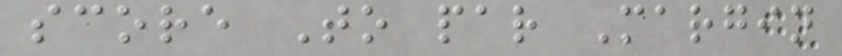score To par Margin
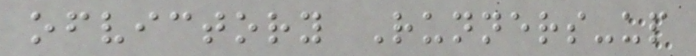ofvictory Runners-up
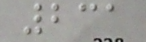231
